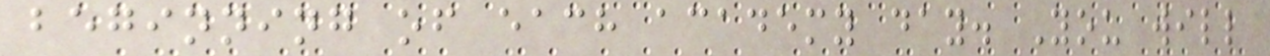beginning of each academy day. You will
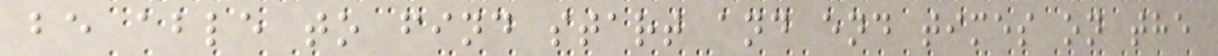be able to find start and end times on the
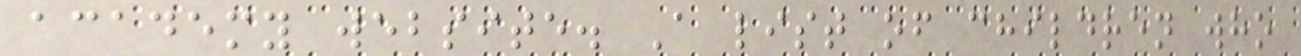academy website. A list of children who
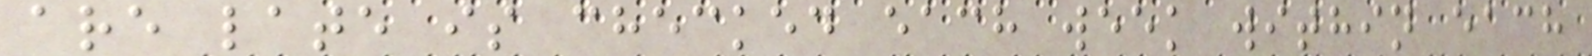are late is checked each week within each
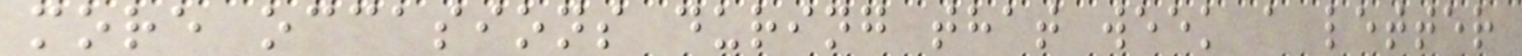more occasions during that week a letter
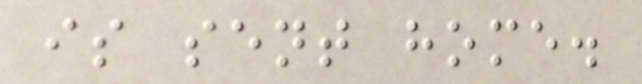is sent home.
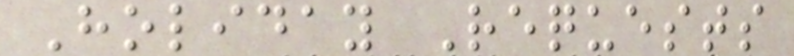Holiday Requests
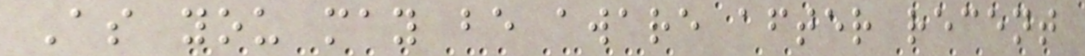As you may be aware after recent
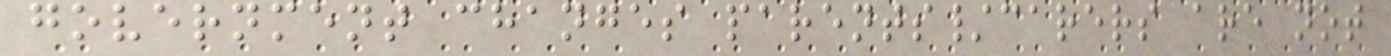government changes parents/carers are not
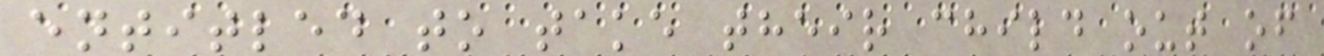entitled to take their child out of
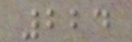224
